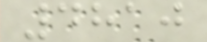4810
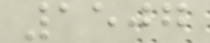1507
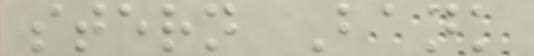stern Bank
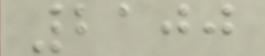2100
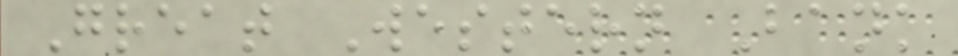Great Western Bank
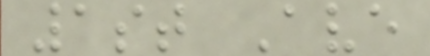1st Ave
